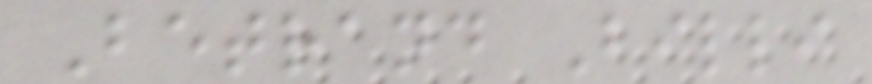Betrand Billi
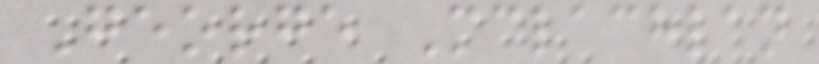George Mclachlan
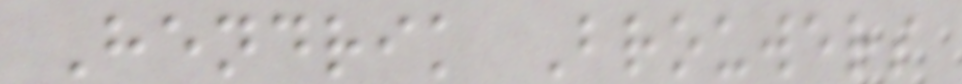Hendrik Brouwers
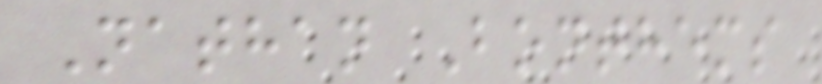Nathan Bonthems
